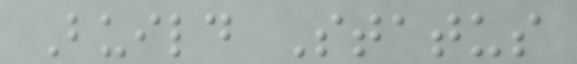Build Status
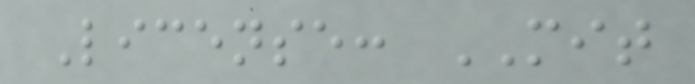License: MIT
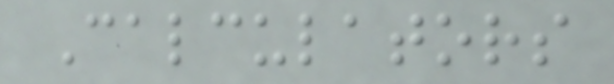Calculators
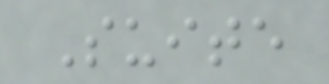Suite
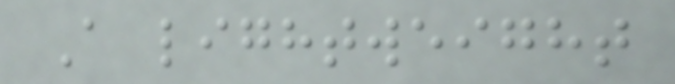A lightweight
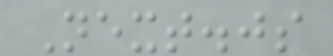Next.js
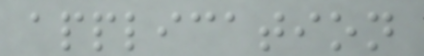application
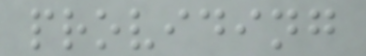providing
